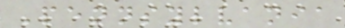Pennsylvania
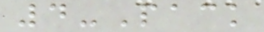4-Pack
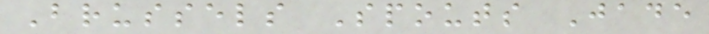Brussels Spouts Jade
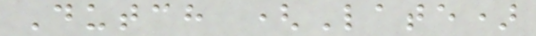Dutch (Late)
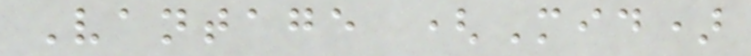Vantage (Mid)
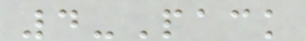4-Pack
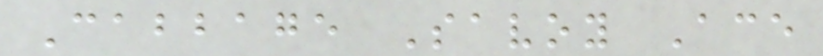Cabbage Savoy Ace
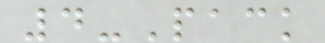4-Pack
